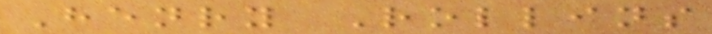Henry Rollins
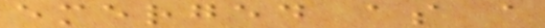emerged as a
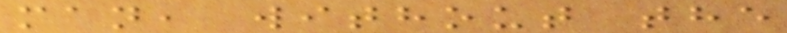man, without the
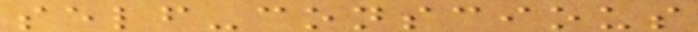self-conscious
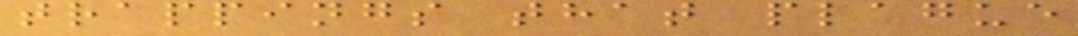trappings that plague
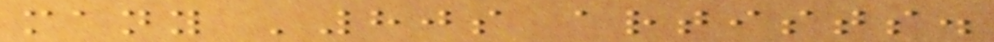many '80s artists.
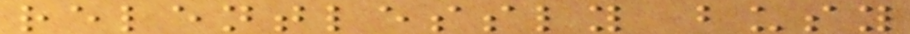relentlessly busy
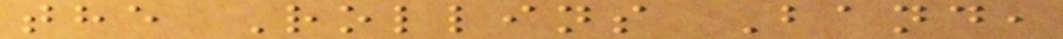the Rollins Band,
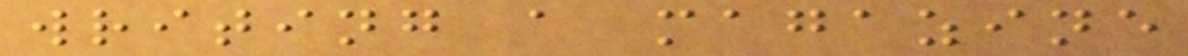writing a magazine
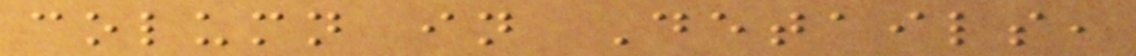column in Details,
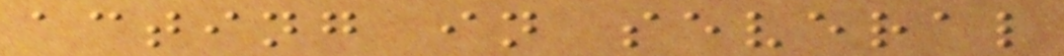acting in several
